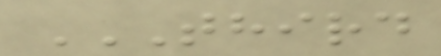THIRD
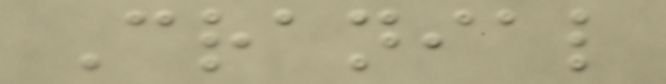Cranial
